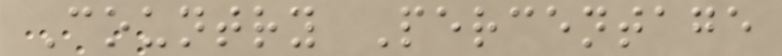Country Percentage
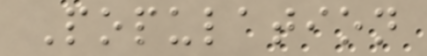Population
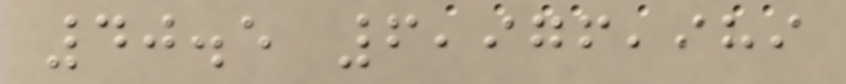40.5 6,976,989
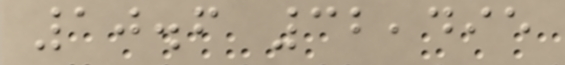10.6 32,495
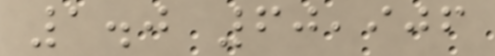1.0 60,906
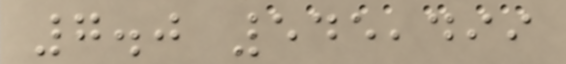7.0 545,499
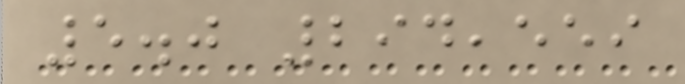5.0 294,559
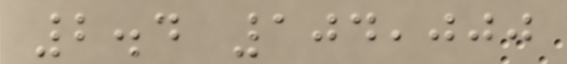2.4 104,000
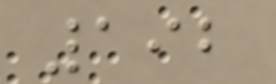192
